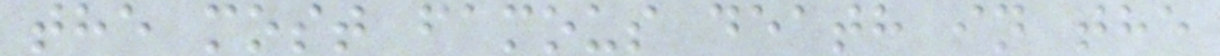the most famous death in the
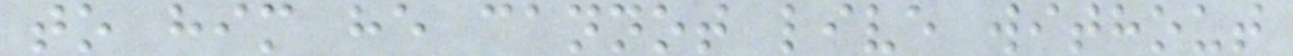to him he cannot live without
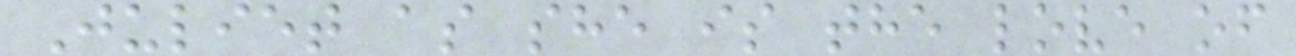Juliet as she is the love of
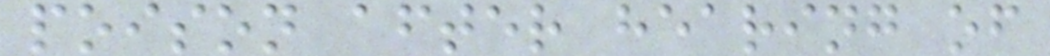poison after hearing of
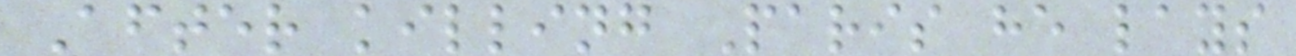After killing Paris he lays
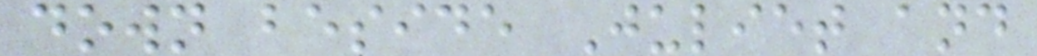down beside Juliet and
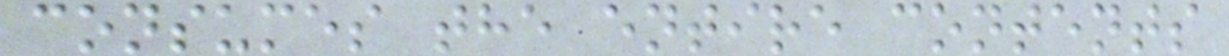consumes the entire contents
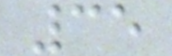35
